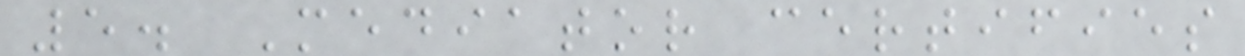5. Mediator certifies
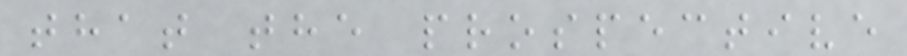that the prospective
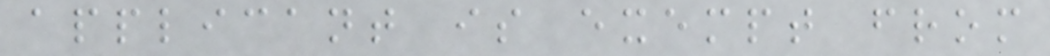applicant is exempt from
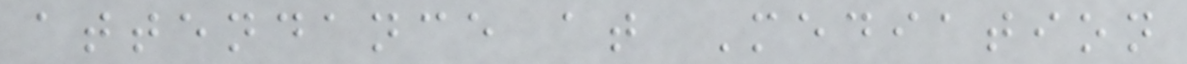attendance at Mediation
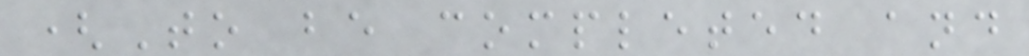(To be completed and
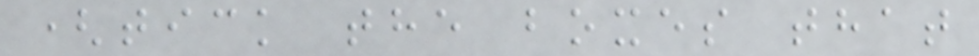(tick the boxes that
